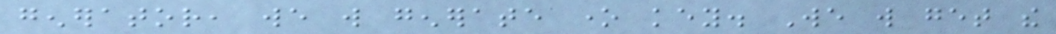generator, we will generate one key. We will get the
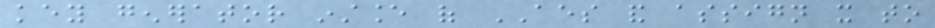key generator instance of AES and assign it to
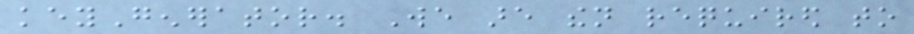keyGenerator. We are then required to
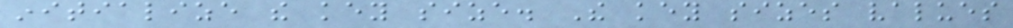initialize the key size. The key sizes values
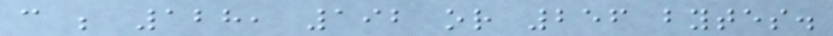can be 128, 192 or 256 bytes.
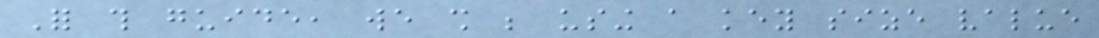For this guide, we shall be using a key size value
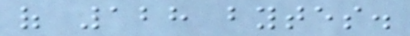of 128 bytes.
